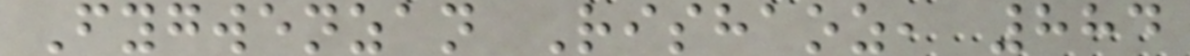Fygwenzan Rishaoz, 884
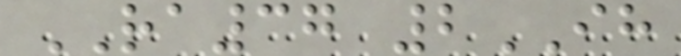RA37 2IH
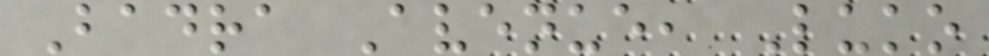Badra Avenue, Luko
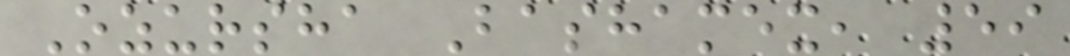Ozursha Bashamex, 59
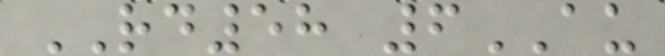RD58 6AU
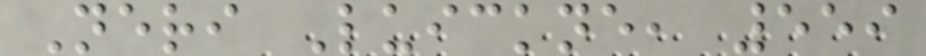Neri Luickne, 559
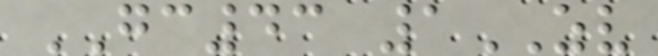GC43 1ZV
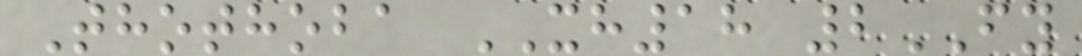Thothoba XH18 2FY
